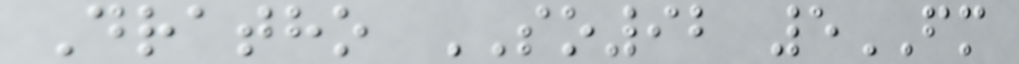Dratho SO92 5FM
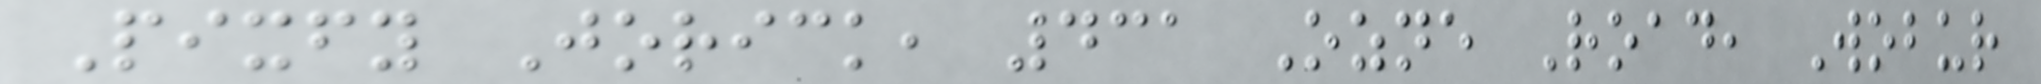Pixfy Jorick, 431 Ozne Road, Wobur
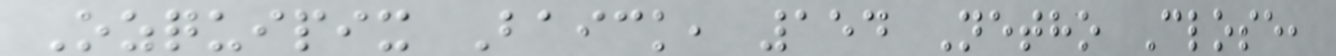Ozquipix Baick, 154 Netho Close,
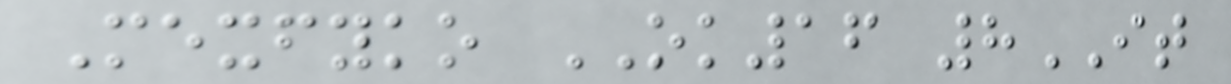Mexfyko OK16 8IT
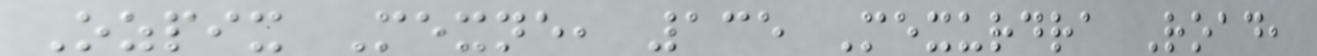Ozpix Mexne, 135 Mexurdra Road,
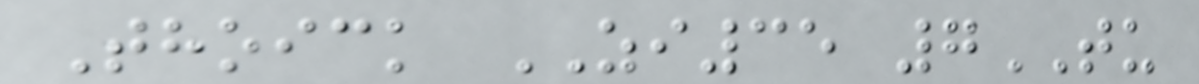Thoick ZI35 7TU
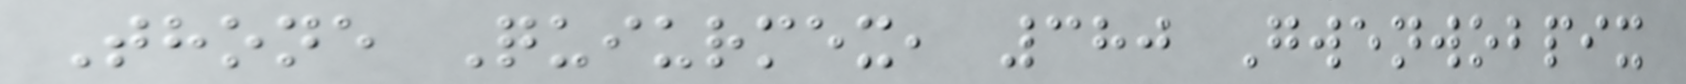Thone Quiurmex, 380 Gwenwobpix
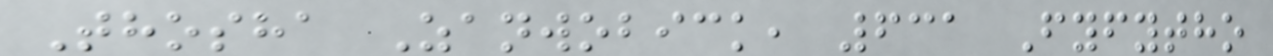Thosha Zanwobick, 631 Fyfytho
